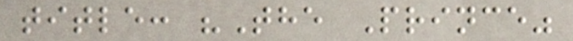title: "The Prince"
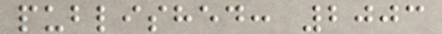published: 2003
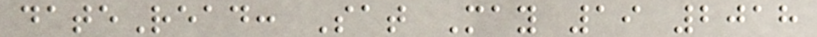dateRead: Sat May 19 2018
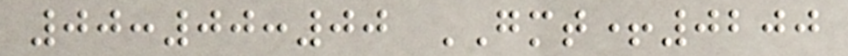00:00:00 GMT+0200
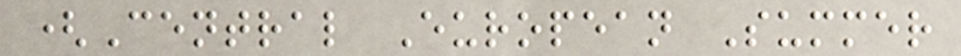(Central European Summer
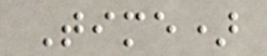Time)
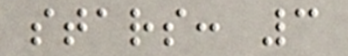stars: 3
